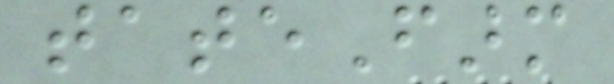tateFarm
